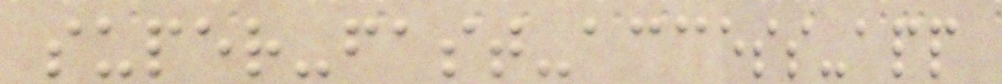super-fast-access-app
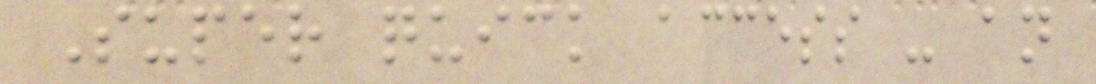Super quick access - an
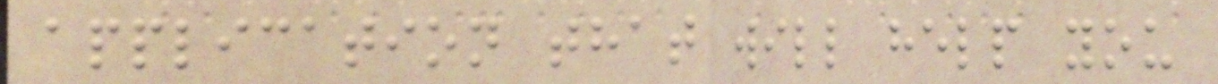application that will help you
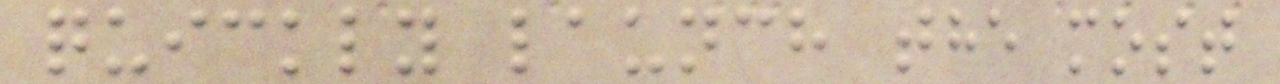quickly launch the most
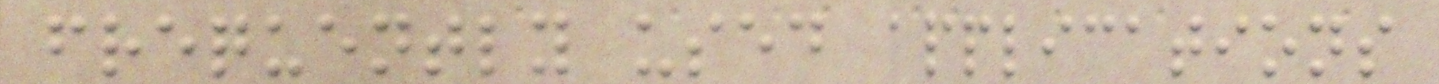frequently used applications
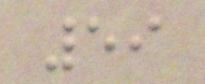59
